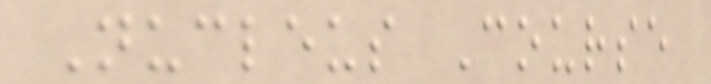Nucleus Course
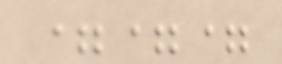===
